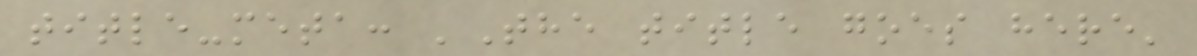title-meta: 'The title goes here'
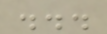...
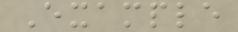Example
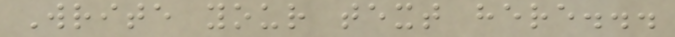Write your text here...
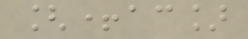[+ac]
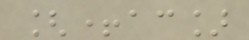[+ac]
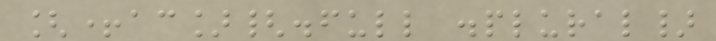[+ac]{.full .plural}
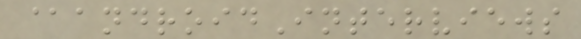@androidInterviews
